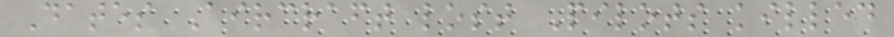Dates Aircraft lost Pilots killed
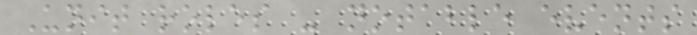Unit roles - notable events
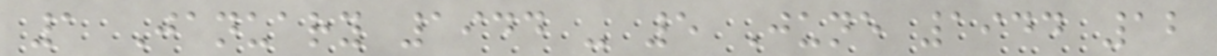1 January 1944 - 5 June 1944 12
